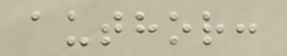author:
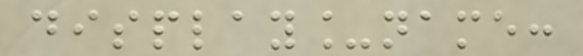display_name:
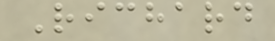Richard
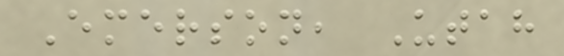Emerson, Utah
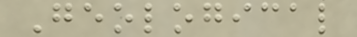Geological
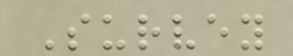Survey
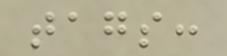tags:
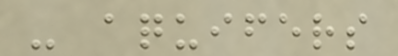- aquifers
